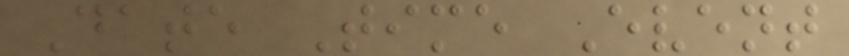Date Time Event
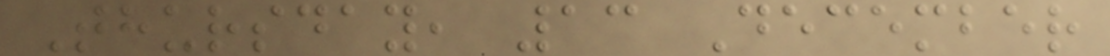Thursday, 13 December
